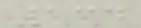134
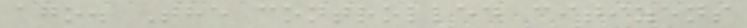ago. The controlled citizens
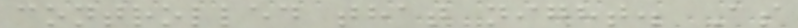controlled that night. As
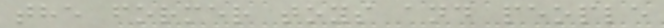the former toys and people
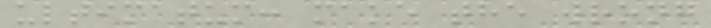ultimatum: make the wrong
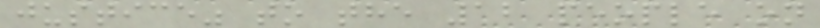justice" to the 12 people on
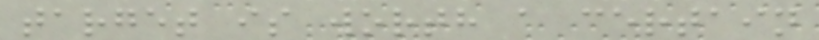target is worth a certain
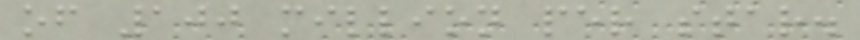of 100 million per star.
